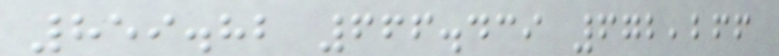859.82 666.439 672,266
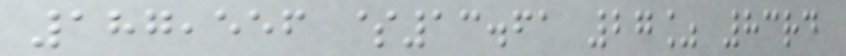187,556 $13.61 27% 83rd
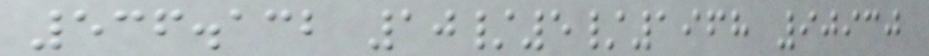536.132 10/5/1968 90930
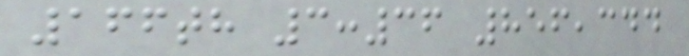166th 3:36 856,344
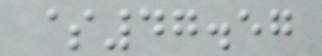$47.57
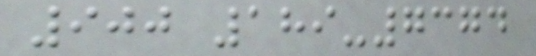900 189-7374
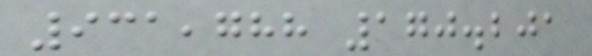931,788 170.201
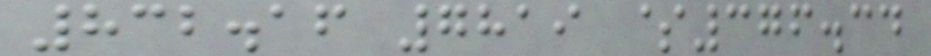832.16 7819 $376.34
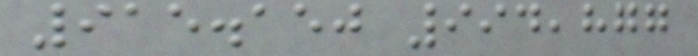915.150 994,877
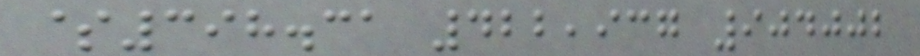$398.31 422,937 904002
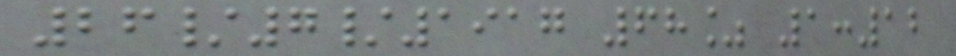26/7/1917 68% 1:12
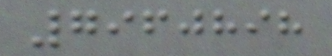7960898
